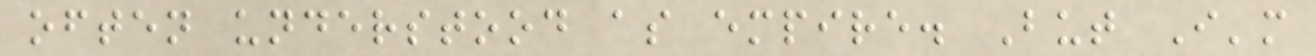often understood as empire. But I'm
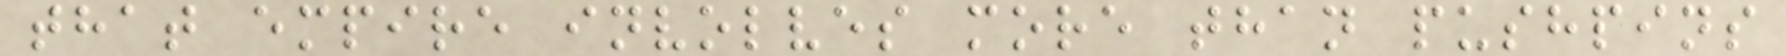that empire involves more than pushpins
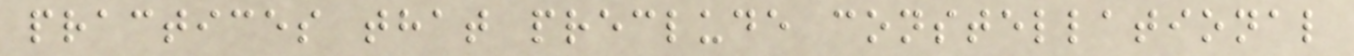practices that preclude constellational
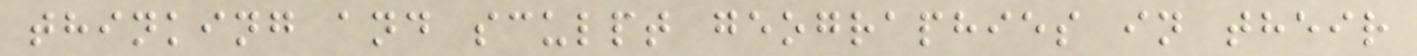thinking and sculpt geographies in their
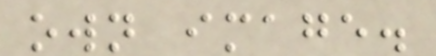own image.
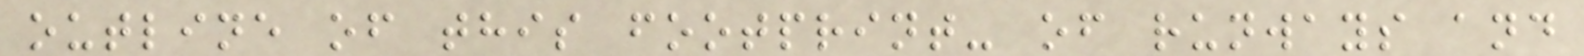outline of this footprint- of runways and
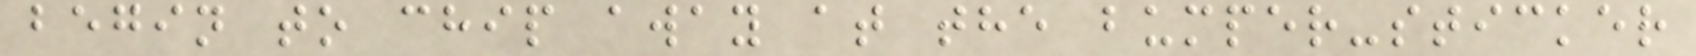begin to chip away at the bumper-sticker
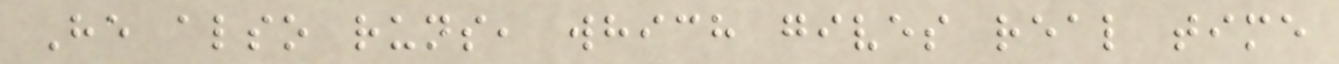He also runs, which gives real time
